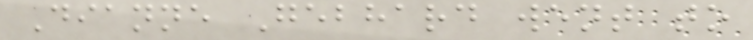Dianne Gebhard went to
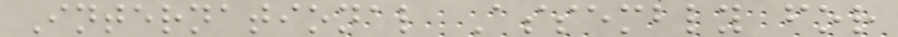International Assembly for
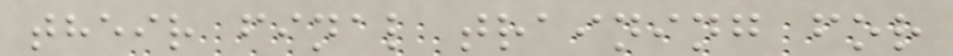their final training for
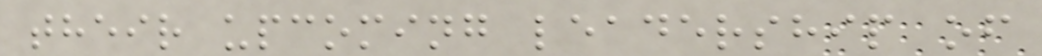their upcoming leadership of
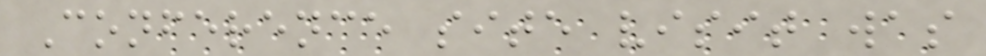Conference site visit was
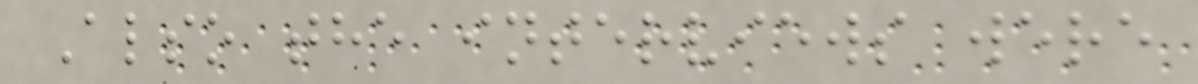Also the interviews were
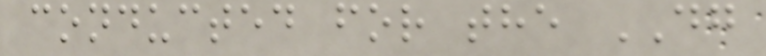conducted for the DG
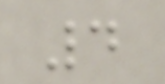4
